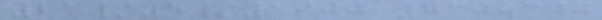21/5/1900 730.300
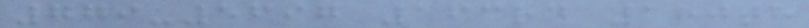779-5697 163rd 180th
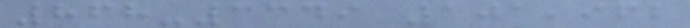868-3349 101,962
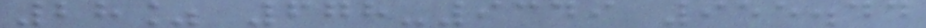28% 678-9349 955.44
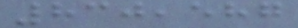830,587
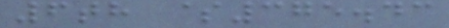6th $375.43
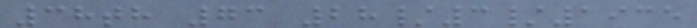38th 73 28/3/1935
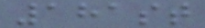181st
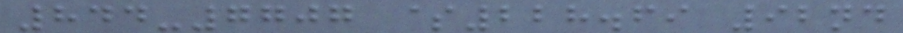844-7707 $228.69 92nd
